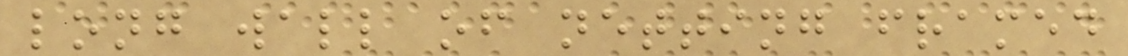long wall of netting framed
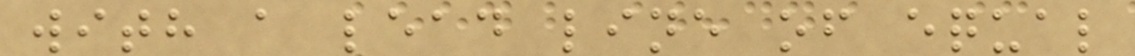with a lead line of equal
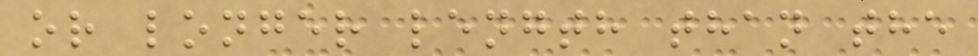or longer length than the
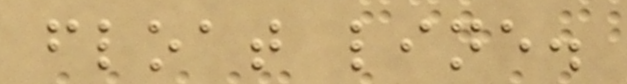float line.
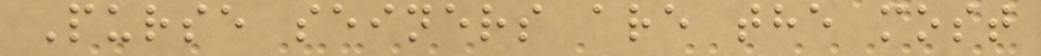Purse seiners are the most
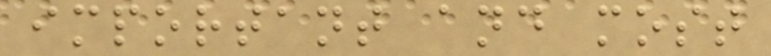important and most
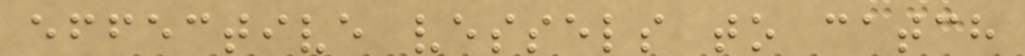effective vessels to catch
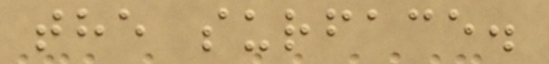the surface.
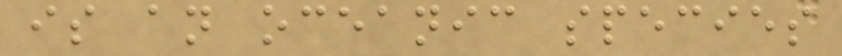is an oceanic species
